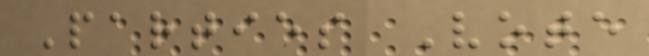Parties Vote
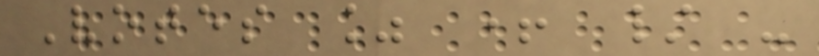Votes % + / -
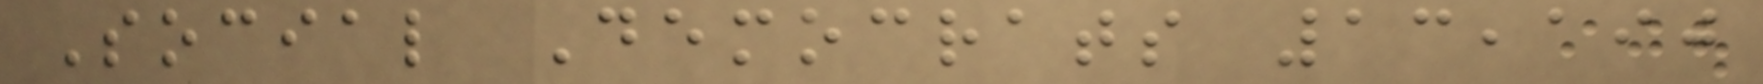Social Democrats 13,190
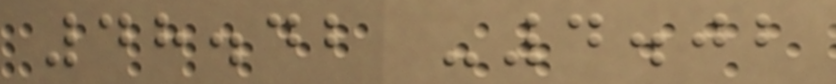48.42 -4.02
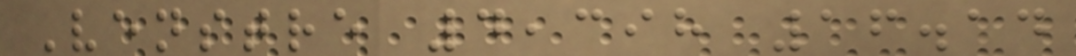Venstre 4,398 16.14
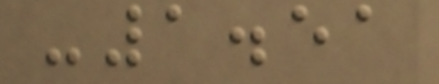-1.51
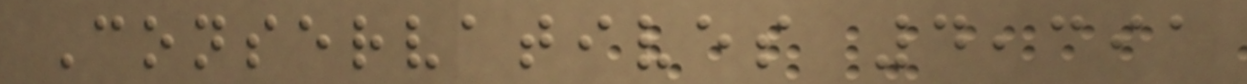Conservatives 4,391
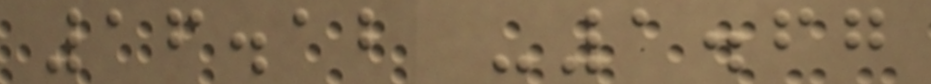16.12 -1.67
